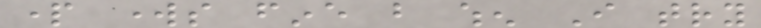part works fine but when I try
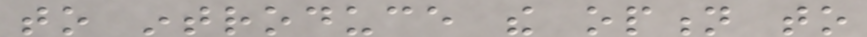to introduce the option to
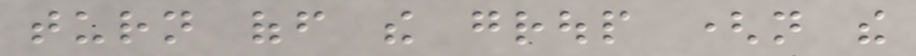turn off the group (not the
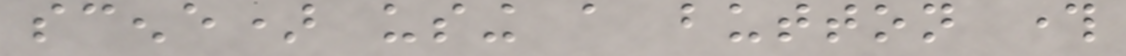scene) using a button through
